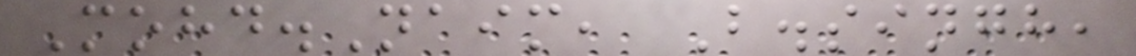Mohd.Naim, B.singh,
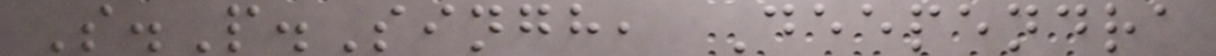S.P.Singh, Deependra
